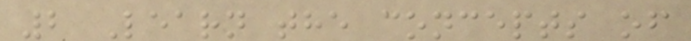2 Learn the concepts of
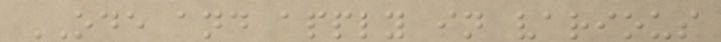ODE and apply in various
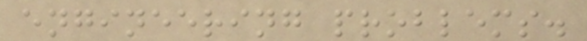engineering problems.
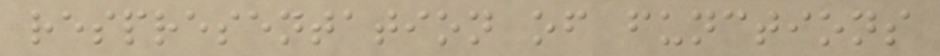respresentation of functions
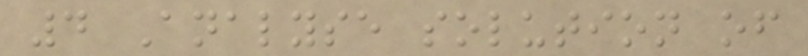4 Analyse solution of
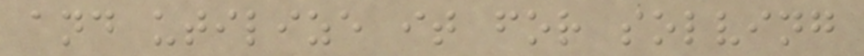and utilize it for solving
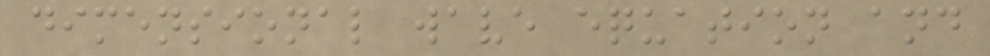dimensional wave equation and
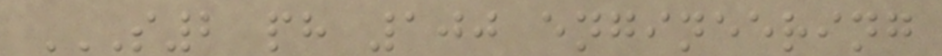S2 PH 100 ENGINEERING
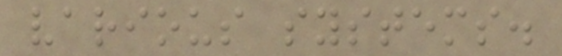various systems.
